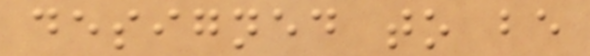designed to be
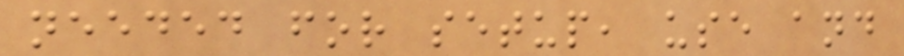needed for setup, use and
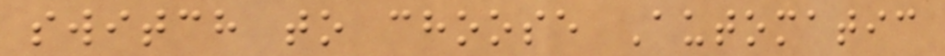switch to choose Automatic
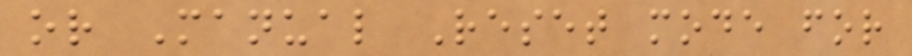or Manual Reset mode for
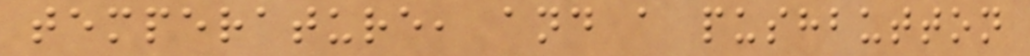temperature, and a pushbutton
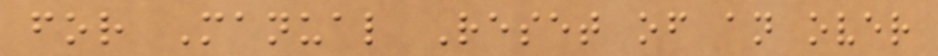for Manual Reset of an over
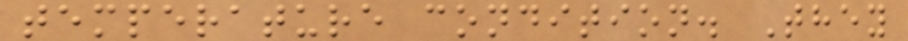temperature condition. They
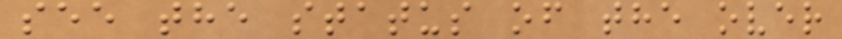see the status of the over
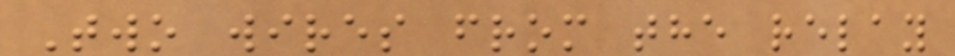Two wires from the relay
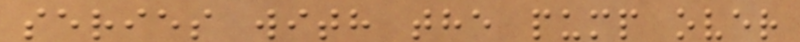series with the pump over
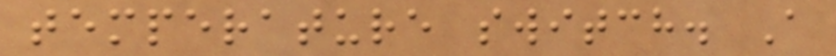temperature switch. A
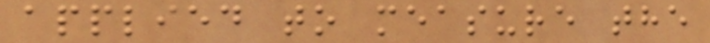applied to measure the
